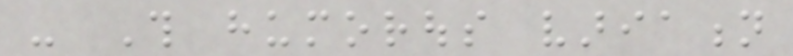- This humorous variation
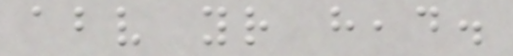above your head.
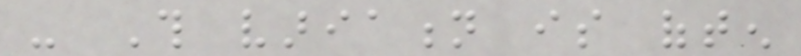- This variation is often
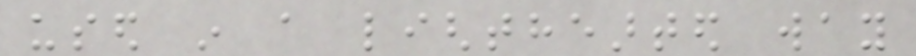used in a lighthearted way
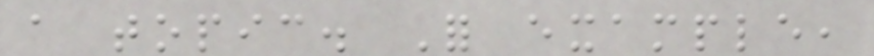a topic. For example,
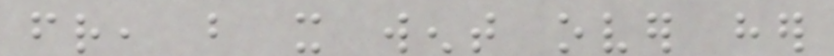friend, but it went over her
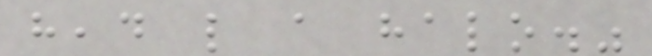head like a halo."
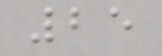25
